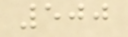500
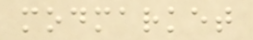modmarket
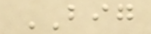BIG
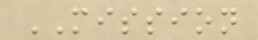MISSION
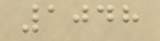1048
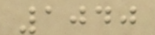1040
